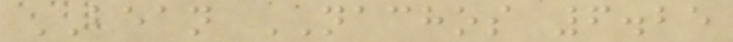BEAN NACHOS 6.25
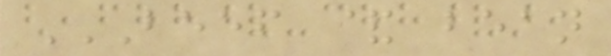BEEF & BEAN
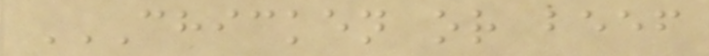CHICKEN OR BEEF
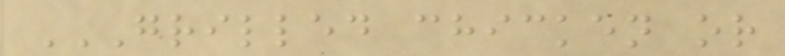GRILLED CHICKEN OR
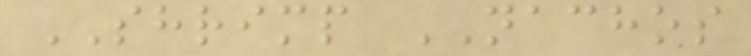SHRIMP NACHOS
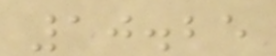10.25
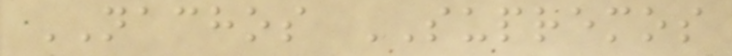NACHOS SUPREMOS
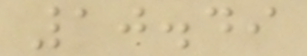10.49
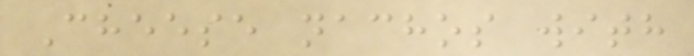Cheese nachos with
